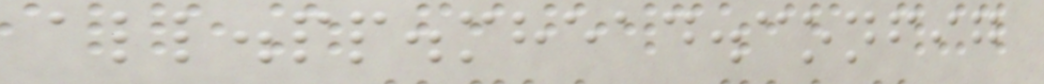all.pp.mhead.config
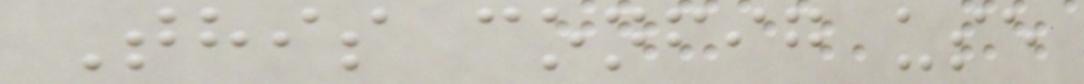This config use
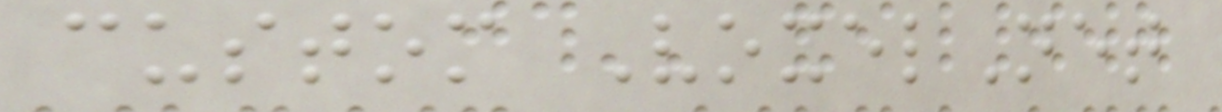custom VoxelNet
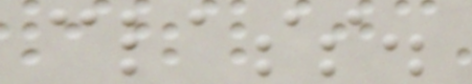class.
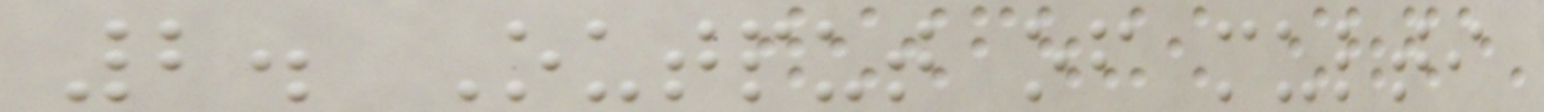2. Output of multi
